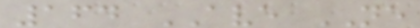164 AVE NE
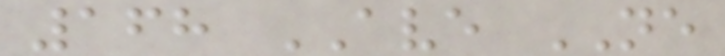168 AVE NE
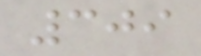309
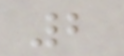2
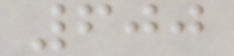600
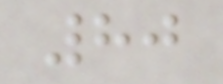80
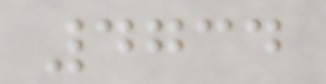4734
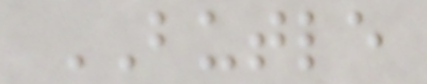BUTLE
